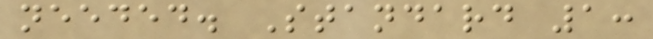needed. Standard 1:
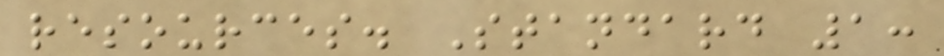resources. Standard 1:
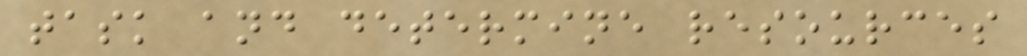task and determine resources
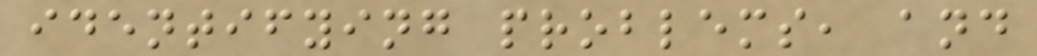identifying problems, and
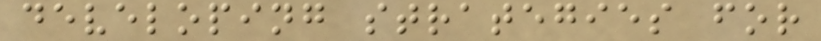developing strategies for
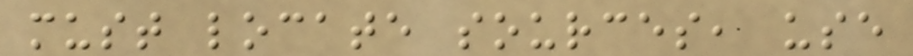must locate sources, use
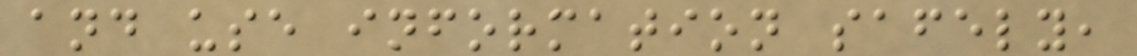and use information safely,
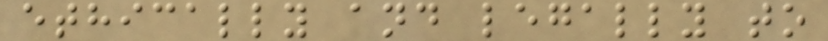ethically and legally to
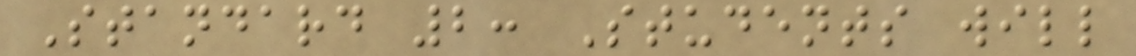Standard 2: Students will
